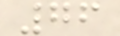76
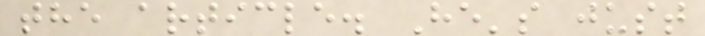the article. He's just
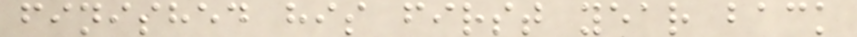finished his first year back
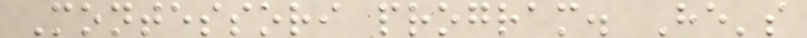Montessori program. He's
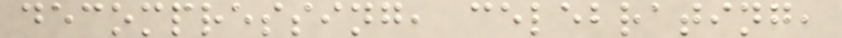decompressing, celebrating,
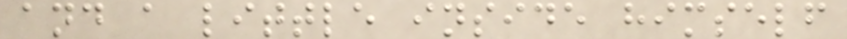and a little inside himself
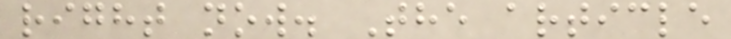right now. The article
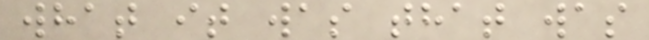what it was that was
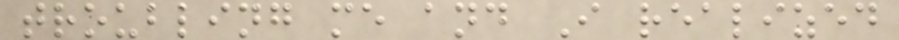troubling me and I realized
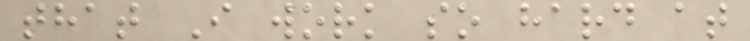that I work so hard at
